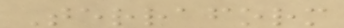Terraform
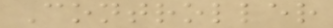Controller
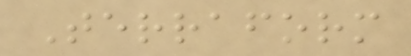Terraform
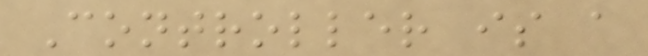Controller is a
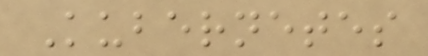Kubernetes
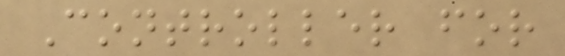Controller for
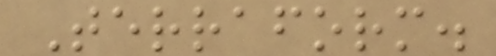Terraform.
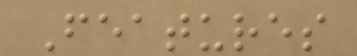Features
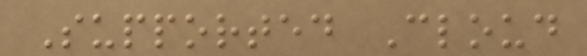Supported Cloud
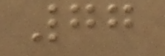77
